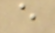e
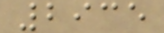2935
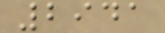2941
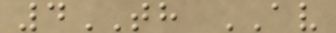4TH AV
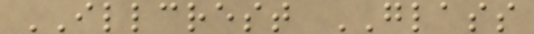ILLCREST GLASS
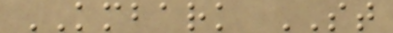KMBARK ST
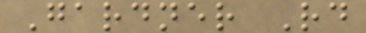Gardner Rd
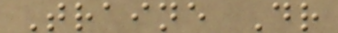Traine Dr
